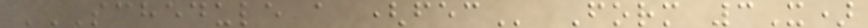SCHEDULE A (FEC Form 3X)
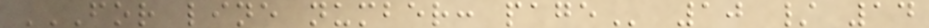FOR LINE NUMBER: PAGE 10 / 14
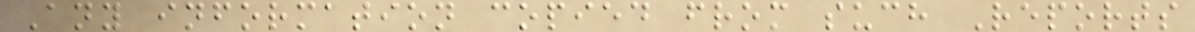Any information copied from such Reports
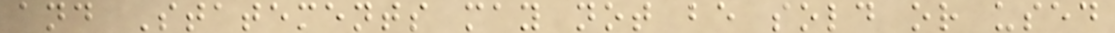and Statements may not be sold or used
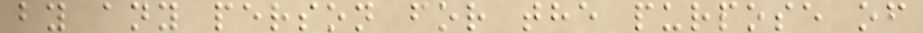by any person for the purpose of
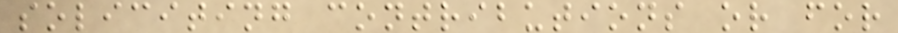soliciting contributions or for
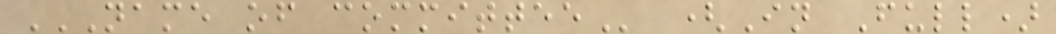NAME OF COMMITTEE (In Full)
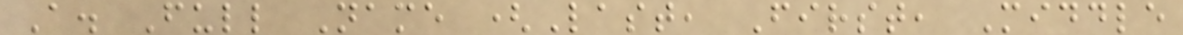A. Full Name (Last, First, Middle
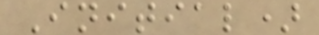Initial)
